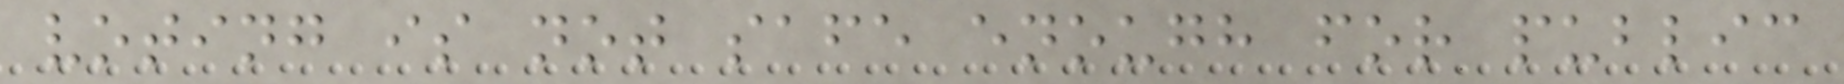voting is not safe enough for public
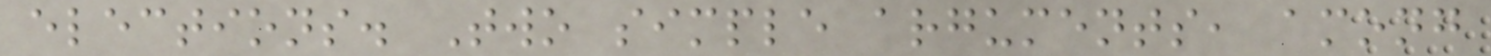elections. Two simple arguments, among
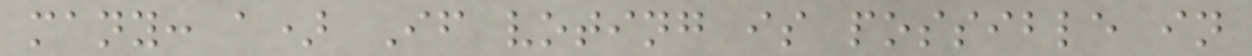many: a) If voting is possible in
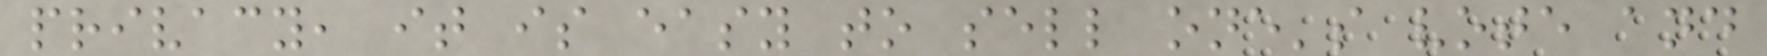privacy, it is easy to sell one's vote and
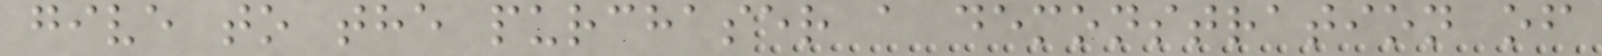give to the purchaser a demonstration of
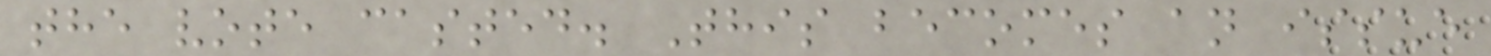the vote casted. This becomes an issue
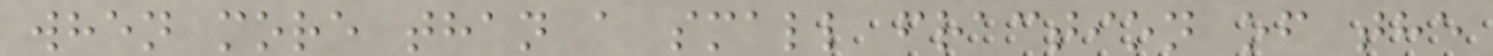when more than a small fraction of the
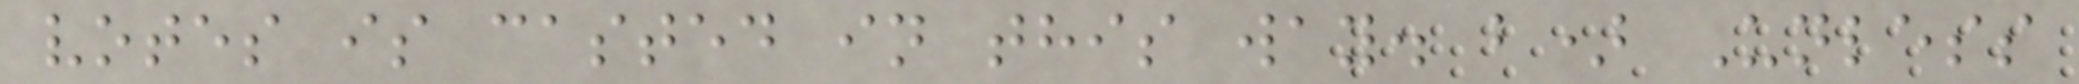votes is casted in this way. b) Unless
